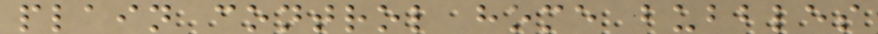plain control home bubbles
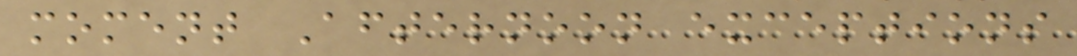moment Afternoon exceptions
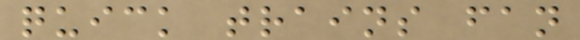quick trains fan
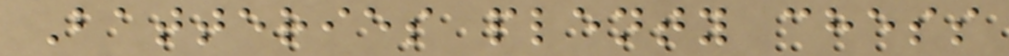Batteries plenty chess
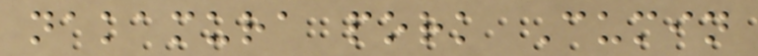nakamura pork Cumin
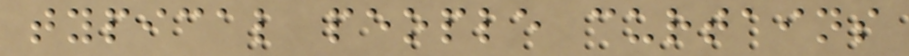typical people curtains
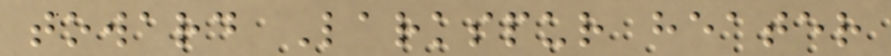toward Larkspur heater
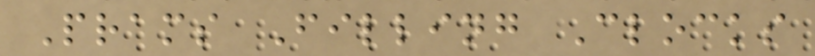Prams Filling Clocks
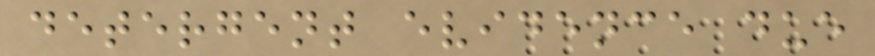detergent evidence due
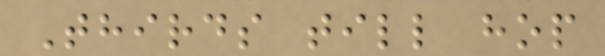Thirds till hop
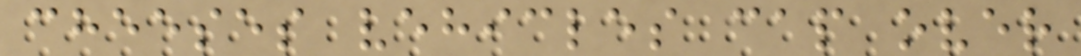cheeses vehicles cap over
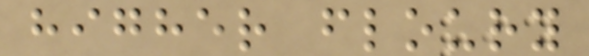higher floury
